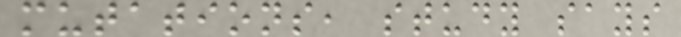mutations, study says
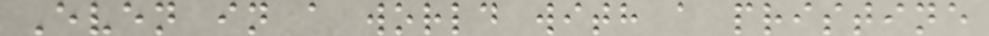Even in a world with a pristine
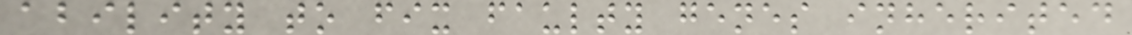ability to fix faulty genes inherited
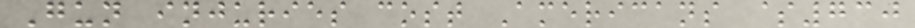Gun injuries cost Americans $730
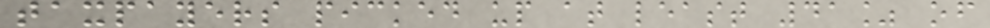taxpayers picked up at least 41% of
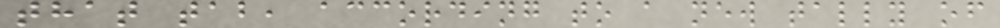that tab, according to a new tally of
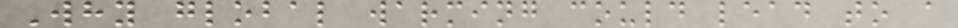Why global warming could lead to a
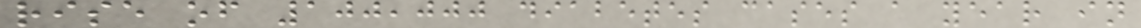rise of 100,000 diabetes cases a year in
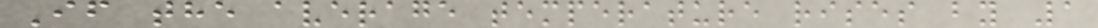If the average temperature rises by 1
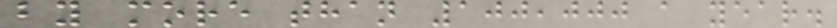by more than 100,000 a year.
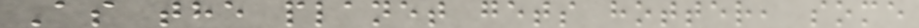As the planet gets hotter, some
